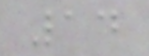14
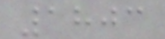1803
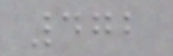472
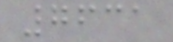7631
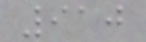910
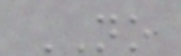NO
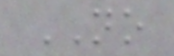NO
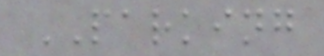PARKING
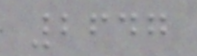2647
